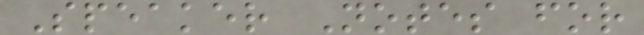Speaker Notes for
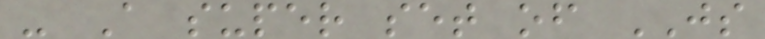- A super set of JS
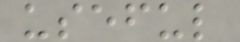useful
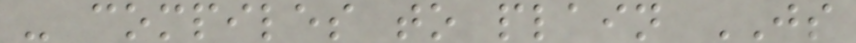- compiles to plain JS
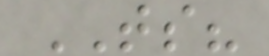TS?
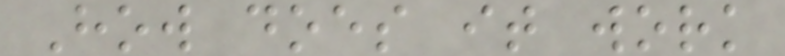How does it work
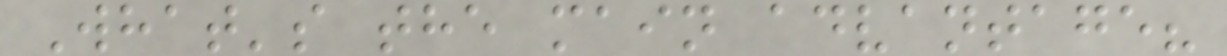What's the main advantage?
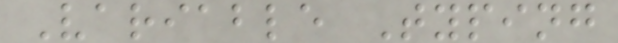Variable Typing
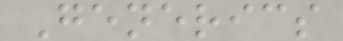Generics
